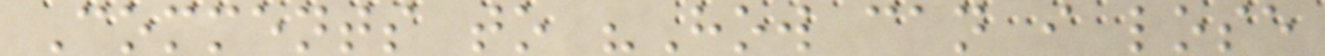Comments to "How can i lose
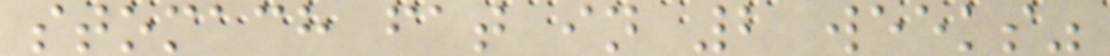stomach fat in 2 weeks"
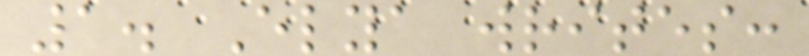1. Elya writes:
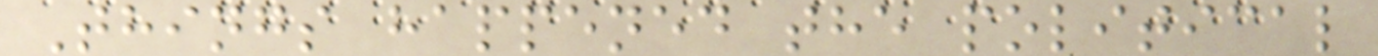Things happened the political
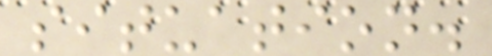situation.
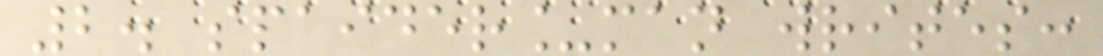2. spaider_man writes:
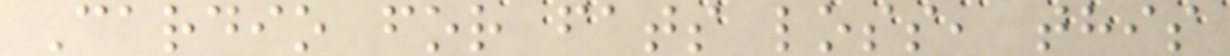Cardio for fats loss, this
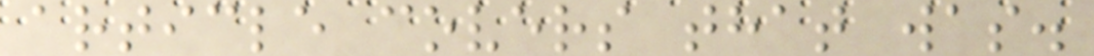article covers that was.
